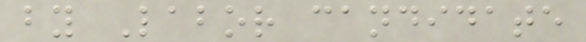by Labor candidate
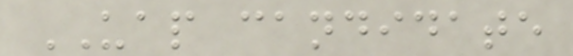UAP candidate
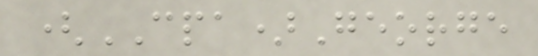(CPA)George
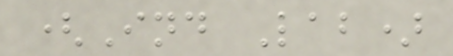(Ind Lab)
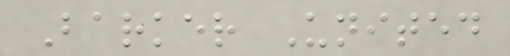Barker United
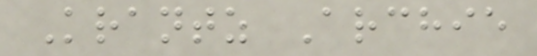Krantz Archie
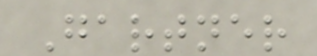Gartner
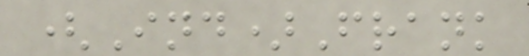(Ind)Frank
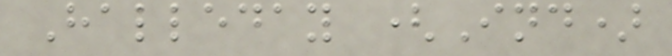Halleday (Ind)
